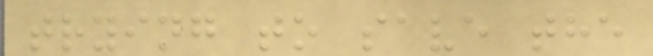trying to save the
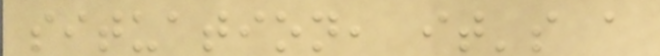situation, it's a
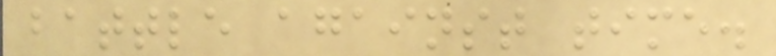battle against time.
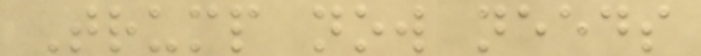Trump now needs
